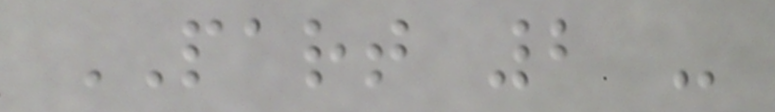PART 2 -
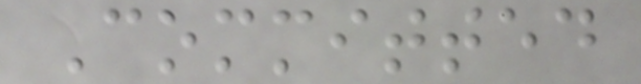Committed
